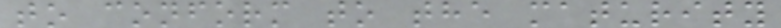to conform to the maturity
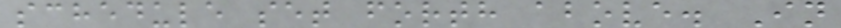schedule set forth above. In
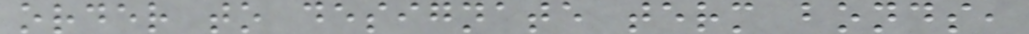order to designate term bonds,
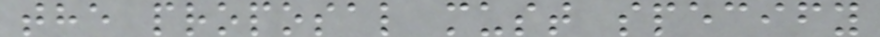the proposal must specify
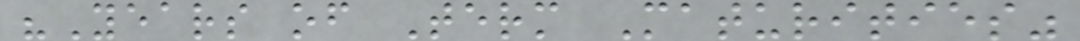"Years of Term Maturities"
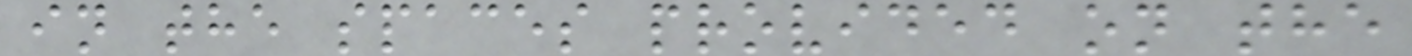in the spaces provided on the
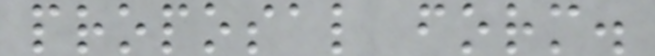proposal form.
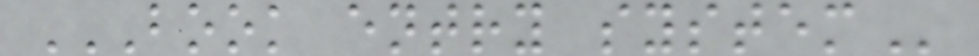BOOK ENTRY SYSTEM
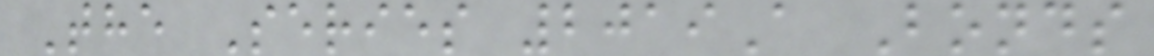The Series 2019A Bonds
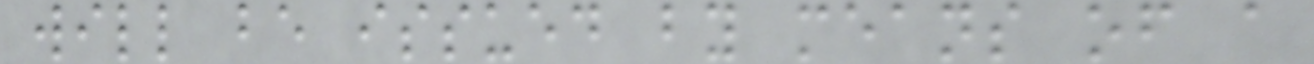will be issued by means of a
